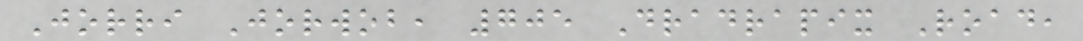Jorri Jorwob, 705 Dradrapix Road,
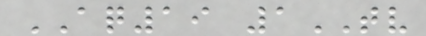AQ19 1TV
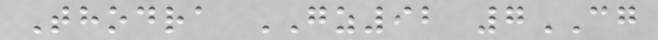Thodra GZ92 7CG
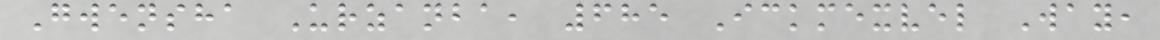Gwensha Urzanba, 685 Ickmexvel Way,
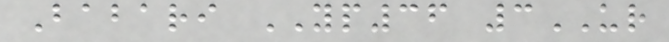Babari YP36 3UR
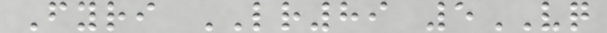Fyri LR89 5VQ
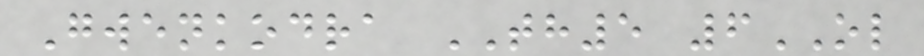Gwenkodra TH5 6OL
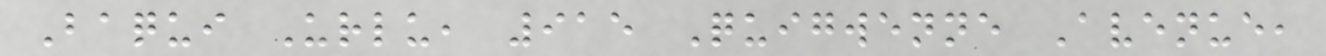Baqui Urlu, 915 Quigwenne Avenue,
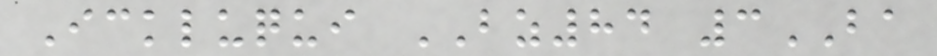Ickluqui BZ84 3BA
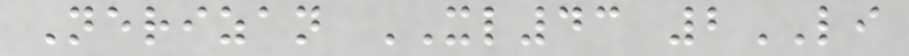Nerizan XL43 2LI
